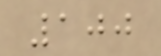100
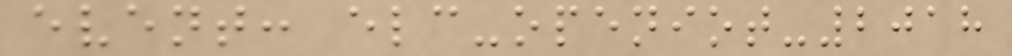event: elc-openiot-2018
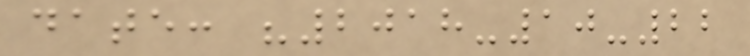date: "2018-10-22
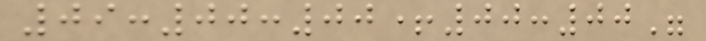09:00:00+00:00"
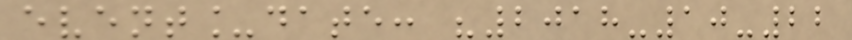event_date: "2018-10-22
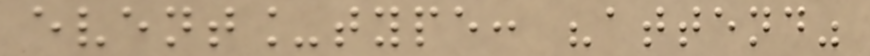event_type: "attend"
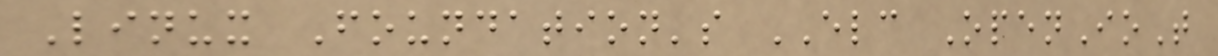Linux Foundation's ELC OpenIoT
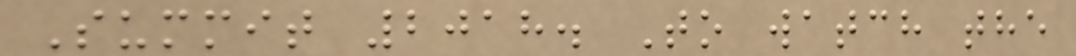Summit 2018. To watch the
